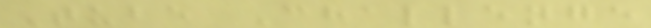Tube Challenge
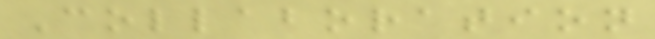Collaboration
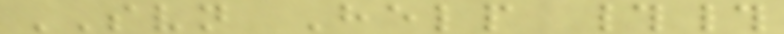SVN Help ##
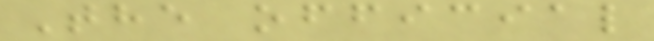The official
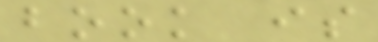book is
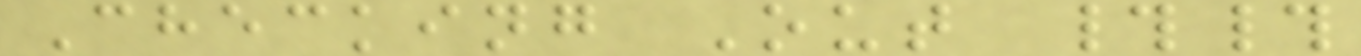Checking Out ##
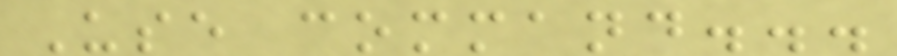Use command...
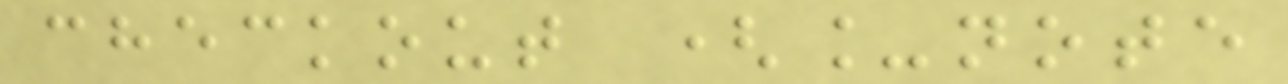checkout (_note
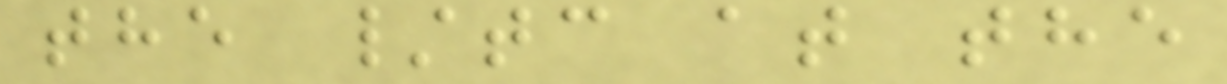the /tc at the
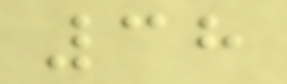38
